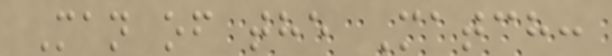Man of the Match:
